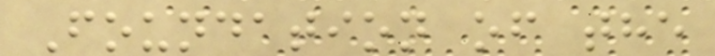Foundation of the
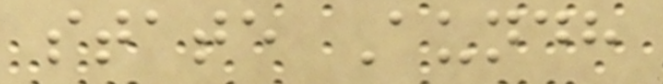state Aundh
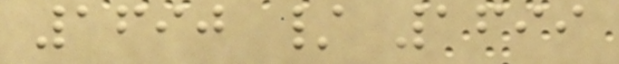1690 / 1699
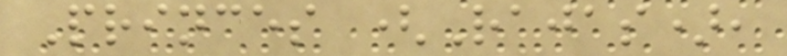Princes (Rajas),
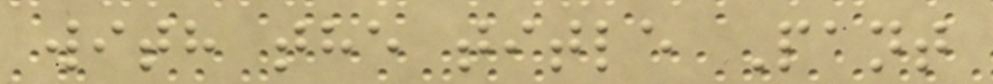with the title Pant
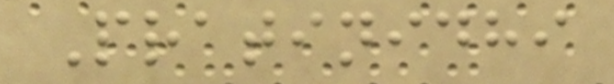Pratinidhi
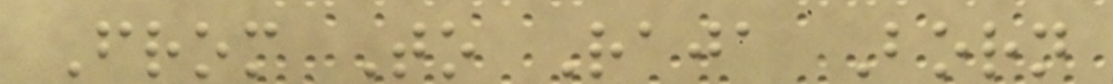From To Raja Born
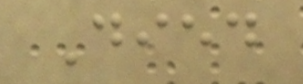Died
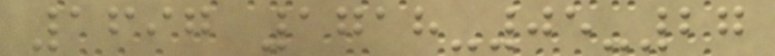1697 1718-05-27
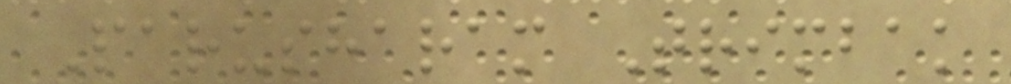Parusharam Trimbak
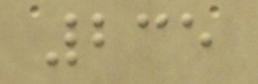235
